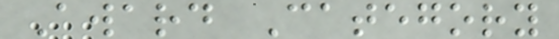Award Category
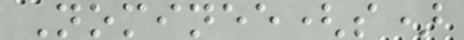Nominee(s)
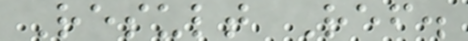Result Ref.
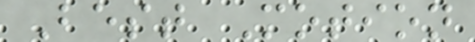Best Motion
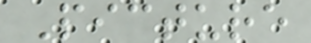Picture
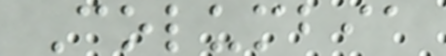Columbia
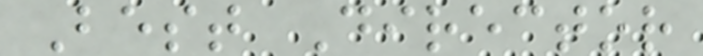Best Director
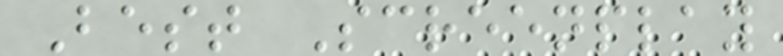Best Screenplay
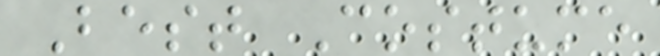Best Costume
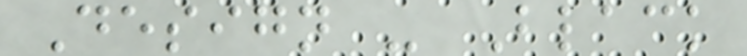Design - Black
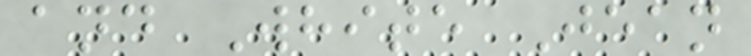and White Jean
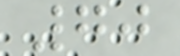70
